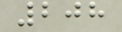208
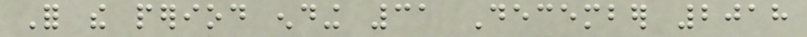For the period ending 31 December 2018
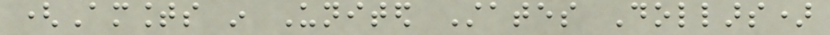(Amounts in United States Dollars)
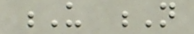U N
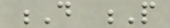D P
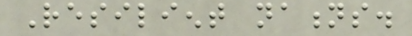Resilient nations.
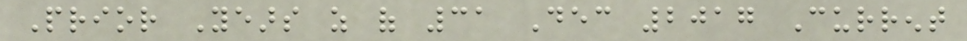Prior Years as of 31 Dec 2017 Current
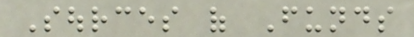Sources of Funds
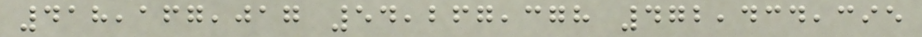418,167,017 54,267,378 472,434,395
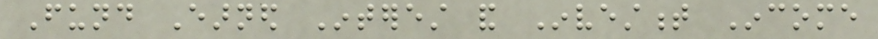Fund Earned Interest and Investment Income
